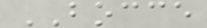BOCCE
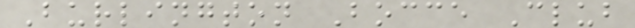Burlington Bocce Club
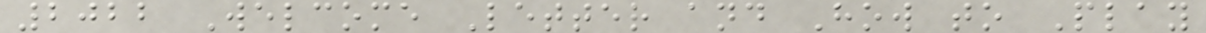2022 Welcome Letter and How to Play
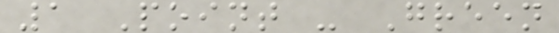1 Point - Green
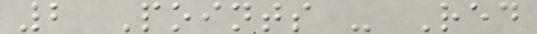2 Points - Red
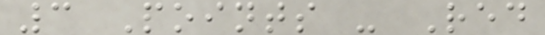3 Points - Red
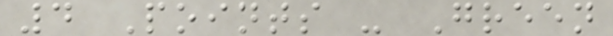4 Points - Green
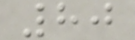80
